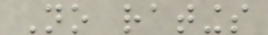No ratings
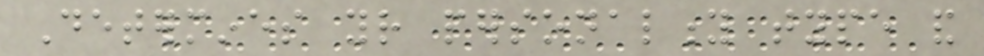Determines your personality type and
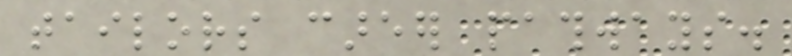tailors career pathways.
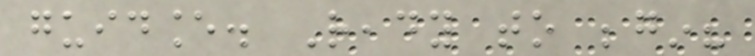guidance. Ready to begin?
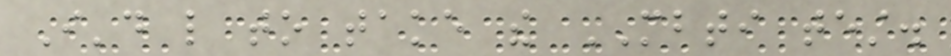I'd like to take the MBTI test.
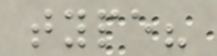type?
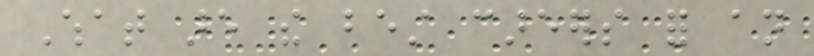What are the best careers for an
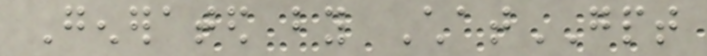Generated by ChatGPT
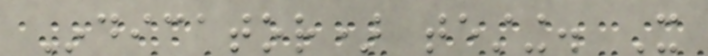Indicator) testing. It
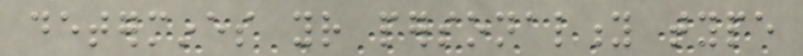determines your personality type
